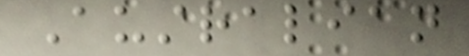Australian
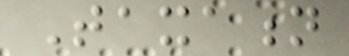Taxation
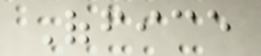Office
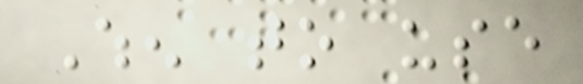When to use
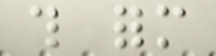this form
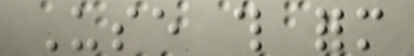Use this form
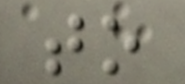to
